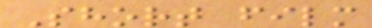Short film
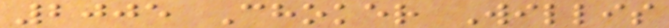2005 Choker Willis
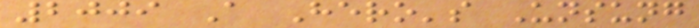2009 A Hero's Unsung
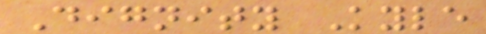Dignity Kyle
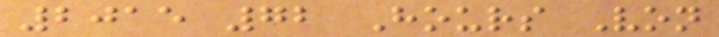2015 72 Hours Von
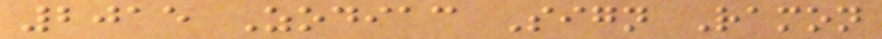2015 Zodiac Sign Ramon
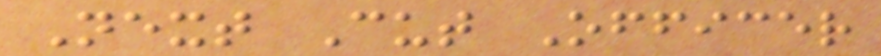Next Cut Officer
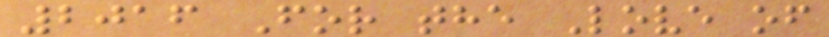2016 For the Love of
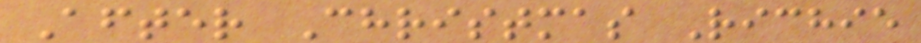After Christmas Richie
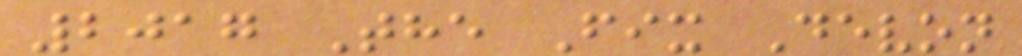2017 The Fix Devon
